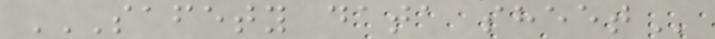SAFETY DATA SHEET
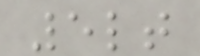5lt
